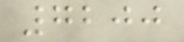7200
